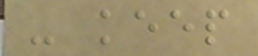- keep
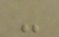-
